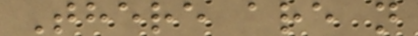There are n
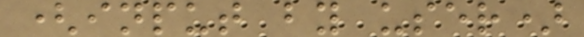(input by user)
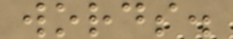words.
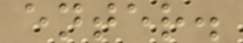enter.
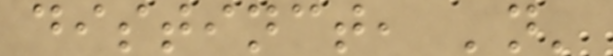distinct, 'n'
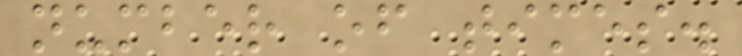number of times.
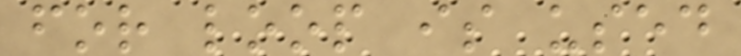for loop is used
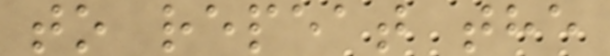to repeat the
